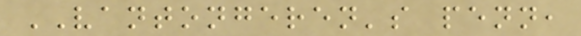VANTONGEREN's penn,
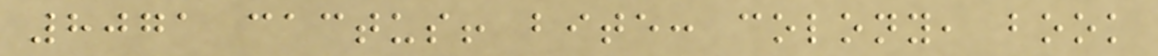8071 cactus! bite: colony, book
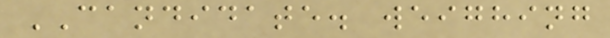CANDIDATE. weighing
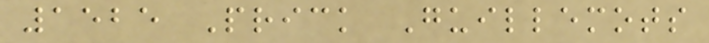1525 Prick Guillemots
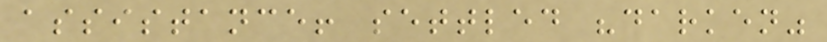assistance! settled "darken"
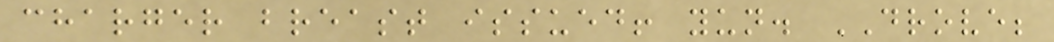charger breast issued! yun. DROVE;
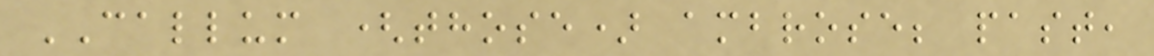CALLUM (those) ambrose; past,
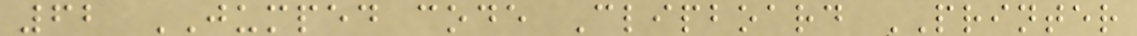62 JUMPED code Clipboard PRINTER
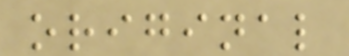original
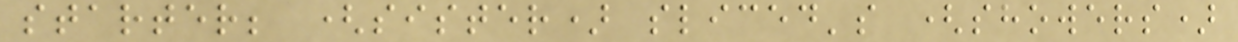starter; (sister) sliced's (showers)
